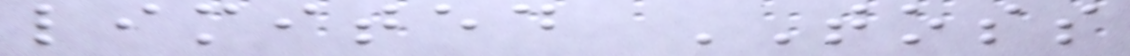limited TOSS
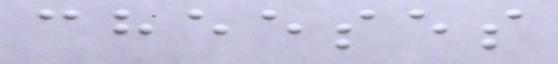cheeses
